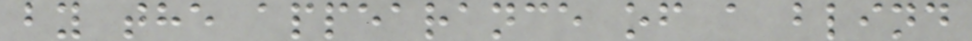by the appearance of a blind
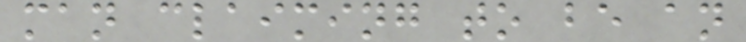man claiming to be an
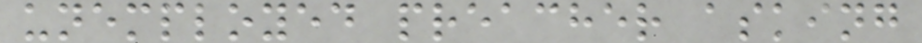unemployed preacher asking
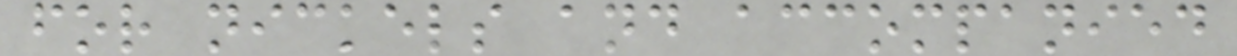for nickels and accompanied
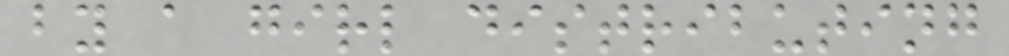by a girl distributing
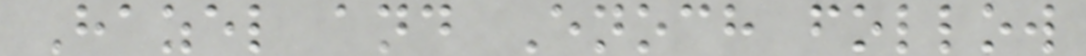Hazel and Enoch follow
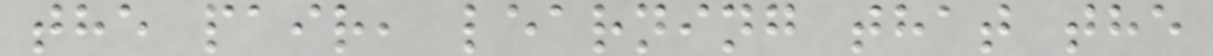the pair, learning that the
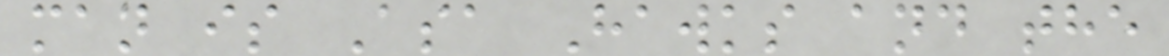man is Asa Hawks and the
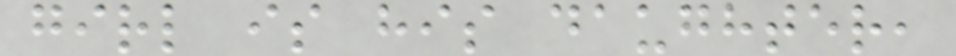girl is his daughter,
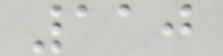110
